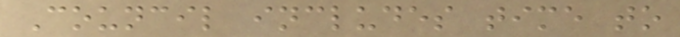Council includes time to
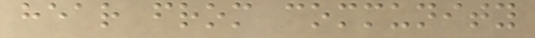hear from community
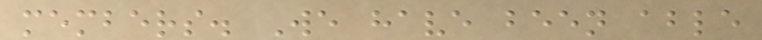members. We have been able
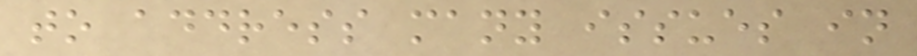to address many issues in
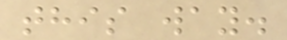this way.
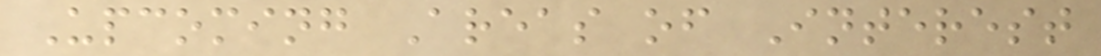Upcoming Areas of Interest
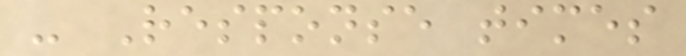- Response times
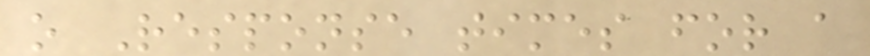o Response times for a
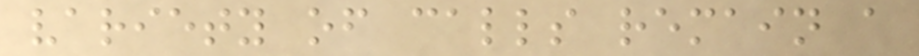variety of calls remain a
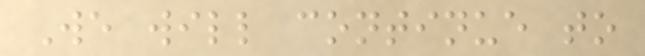We will continue to
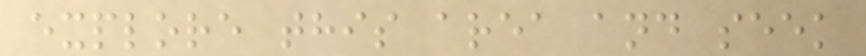explore this area and seek
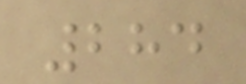284
